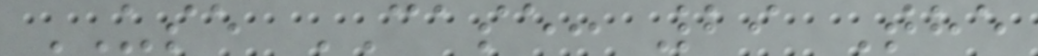USE CASE: 29 The
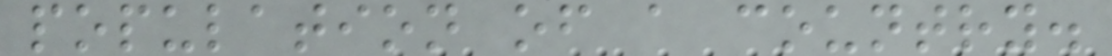population of a country.
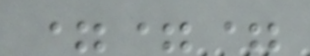===
